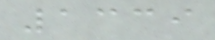1339
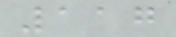117
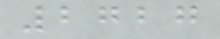2727
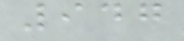947
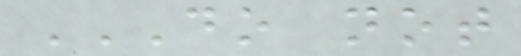DO NOT
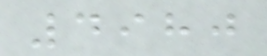4980
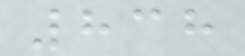838
